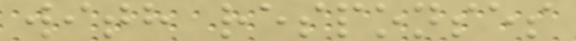with responses
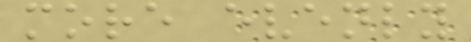more evenly
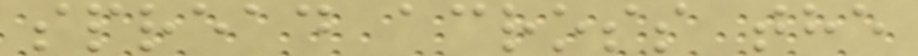spread across the
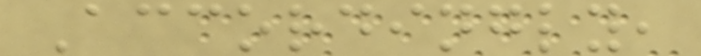Accordingly,
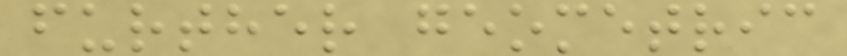further geometric
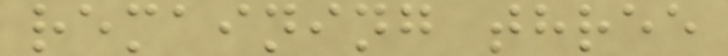remaining three
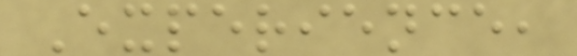Experience,
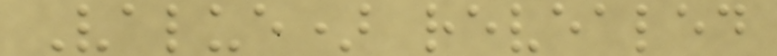Value) revealed
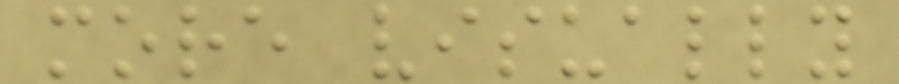more visually
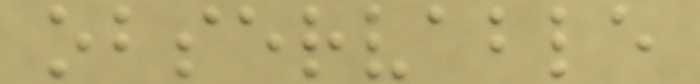observable
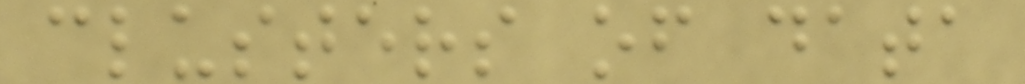clusters of data
